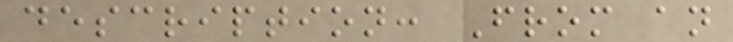description: From an
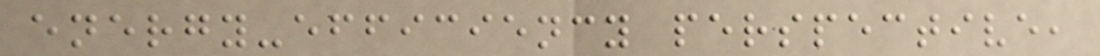energy-efficiency perspective,
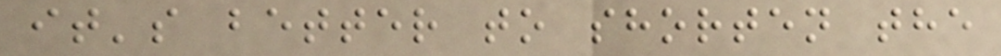it's better to shorten the
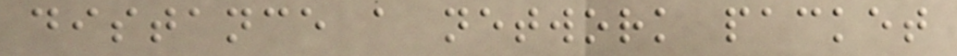distance a network packet
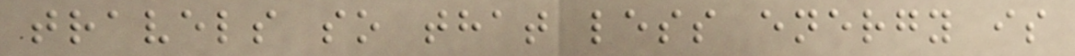travels so that less energy is
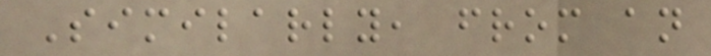Similarly, from an
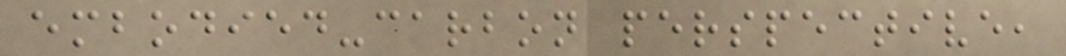embodied-carbon perspective,
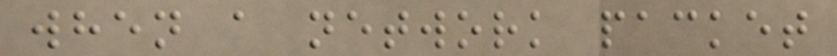when a network packet
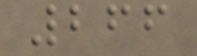266
